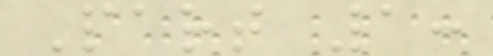Part 1:
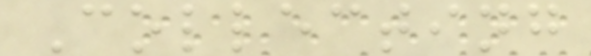Collecting
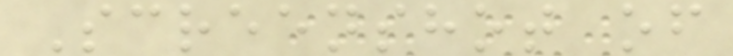Screenshot of
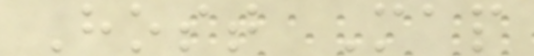Host Map
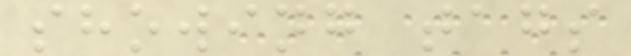showing tags
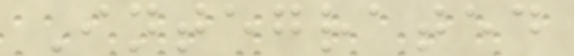Integrated
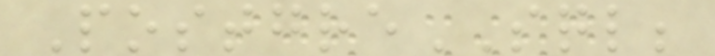PostgreSQL;
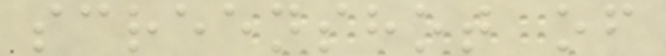screenshot of
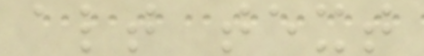alt text
